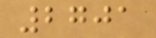2701
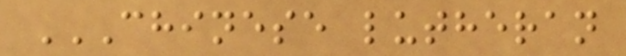CHINESE LUTHERAN
